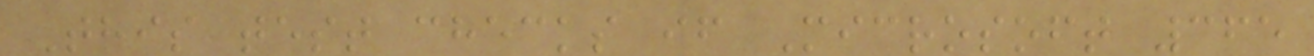This test checks if Microsoft 365
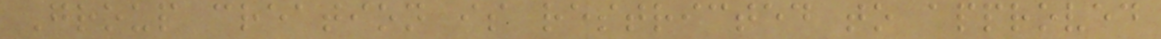Group creation is restricted to approved
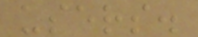users.
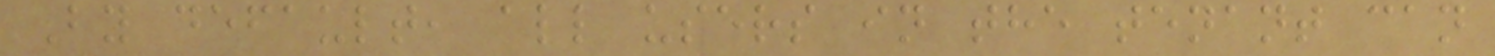By default, all users in the tenant can
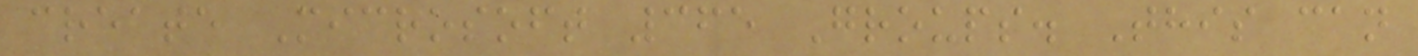create Microsoft 365 Groups. This can
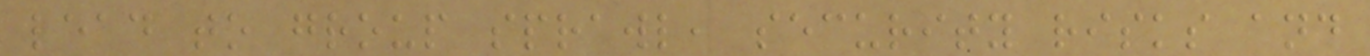lead to group sprawl, security risks and
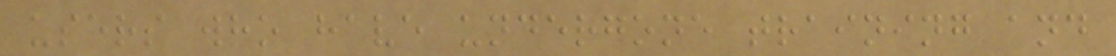users who have undergone training and
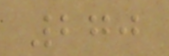270
